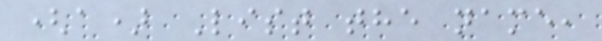(a) List the name,
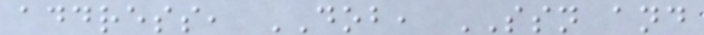address, DOB, SSN and
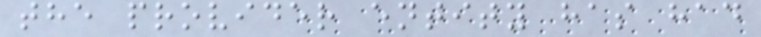the provider entity has had
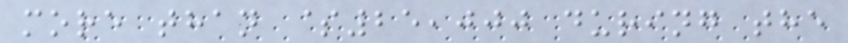more than $25,000 during the
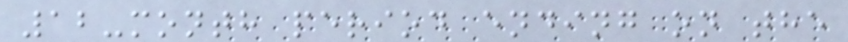12-month period ending on the
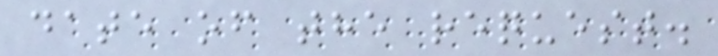date of the request.
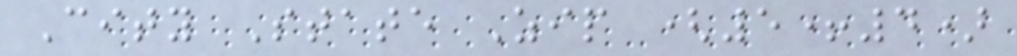City State Zip (5+4)
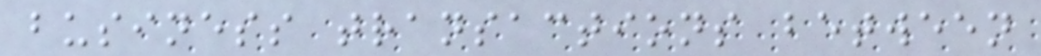business transactions between
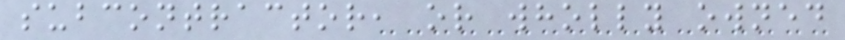subcontractor, or wholly owned
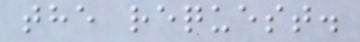the request.
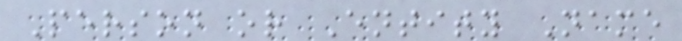Person or Entity Name
